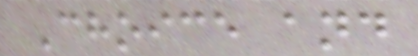Choice and
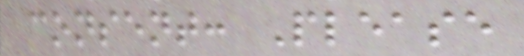consent: Please
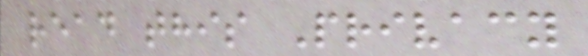read this Privacy
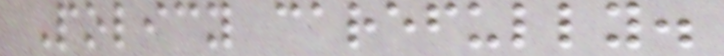Policy carefully.
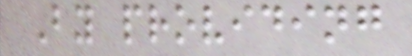By providing
